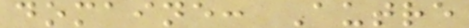domaine: Autre
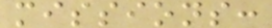missions:
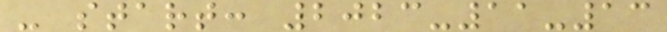- start: 2023-11-13
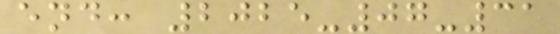end: 2025-07-31
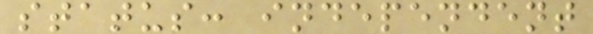status: independent
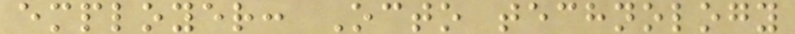employer: Octo technology
